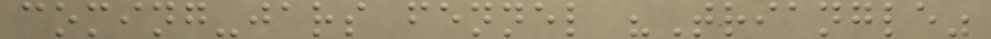coming-jars fennel "Triangle"
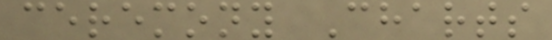ceremony Charts
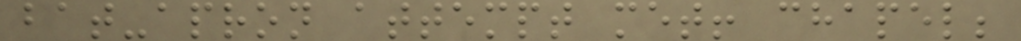bat-apron attempt met! chapel;
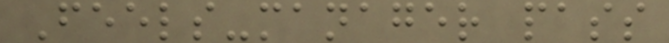Feels-manager pass
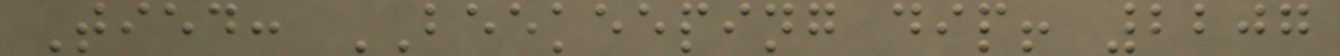Tied: BEEKEEPING dip! 2207
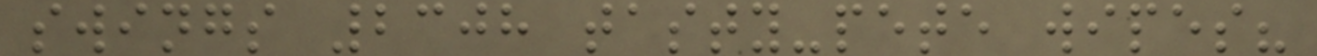swings 2308 tasty-pete wipes?
